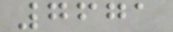7671
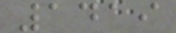1419
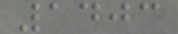1403
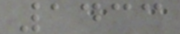1433
